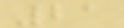21
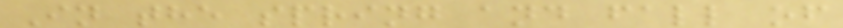In the spring and fall of
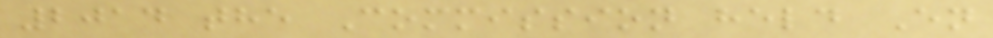2014 the Commission held En
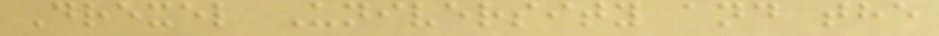Drexel University and the
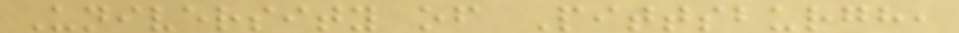University of Pittsburgh,
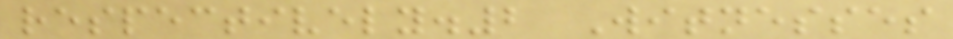respectively.2 Witnesses
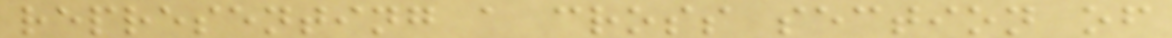representing a cross section of
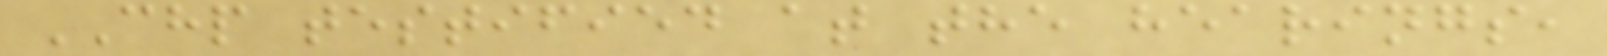CHP testified at the hearings,
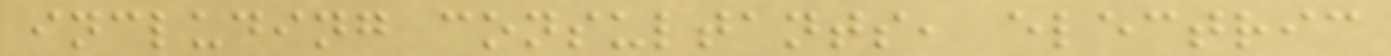including consultants, electric
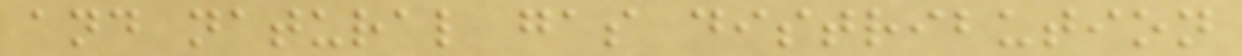and natural gas distribution
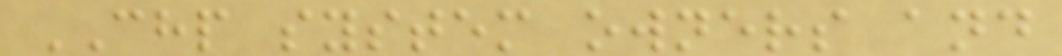CHP system owners and
